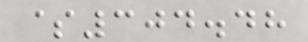$304.48
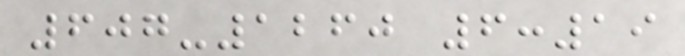607-1260 6:19
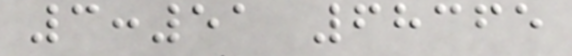3:51 68365
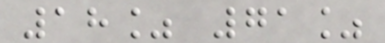18% 71%
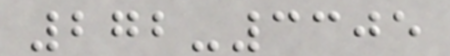272-3305
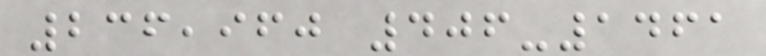236,960 406-1461
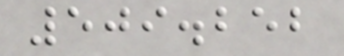509.252
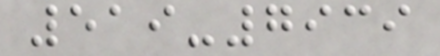519-7939
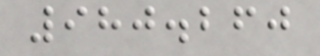980.260
